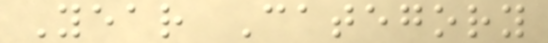Year Category
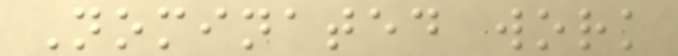Nominated work
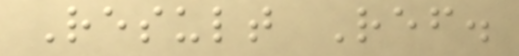Result Ref.
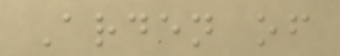Arden of
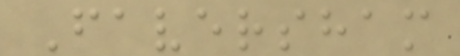Faversham
